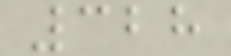328
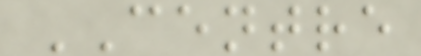CENTRE
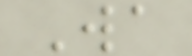Wa
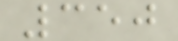350
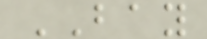BAY
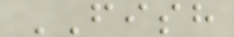FISH
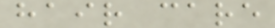hair care
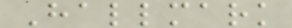Hallmark
